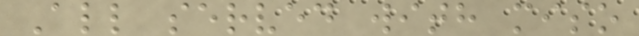All served with miso
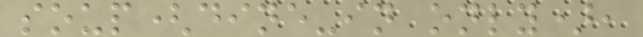soup(dine-in only),
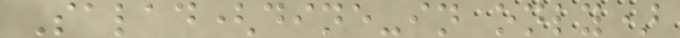Salad(dine-in only)
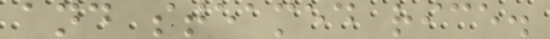and steamed rice.
